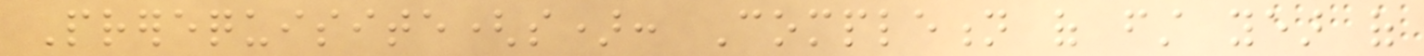Prerequisite(s): Completion of first year of
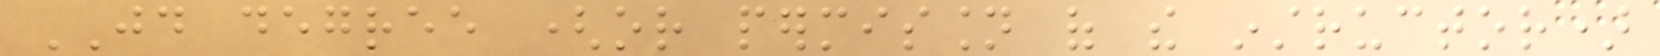JD degree (or permission of the instructor)
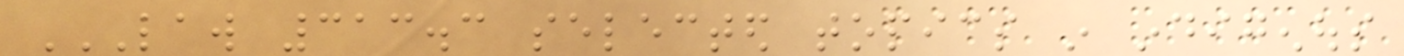LAW 313.3 SELECTED TOPICS IN INDIGENOUS
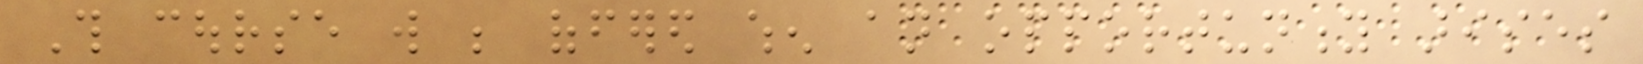This course will be offered when an opportunity arises
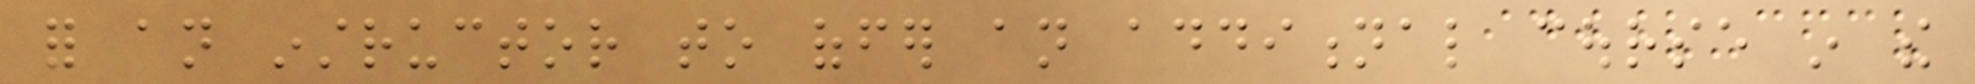for an instructor to offer an additional course in the
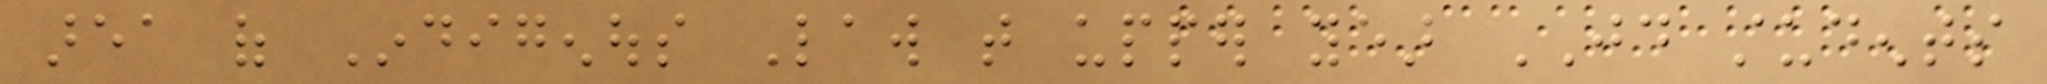area of Indigenous Law that upper year JD students
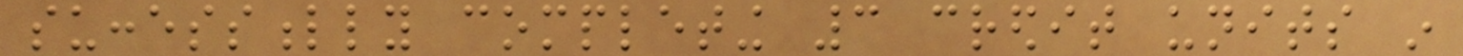successfully completing 3 credit units in
